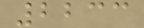2233
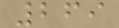269
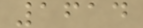1614
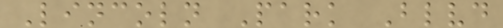Lincoln Park Blvd
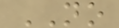NO
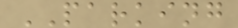PARKING
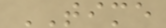TIME
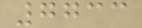7733
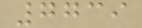7739
